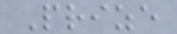Prize
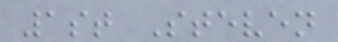1st Steven
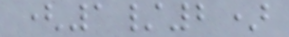(1/2)
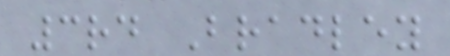3rd Bradley
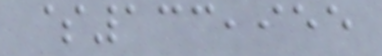$133,955
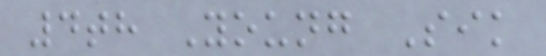4th Young Sik
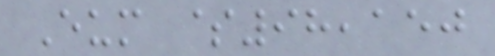Eum $98,150
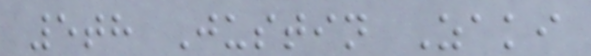5th Justin Zaki
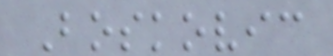Boskovic
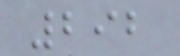292
